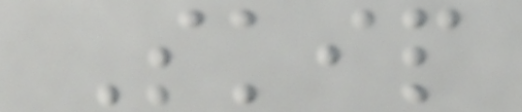Skip
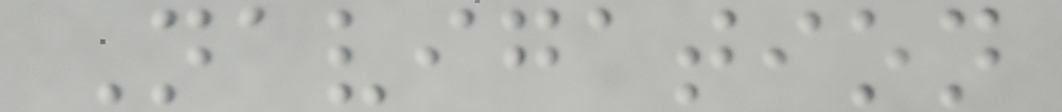Navigation
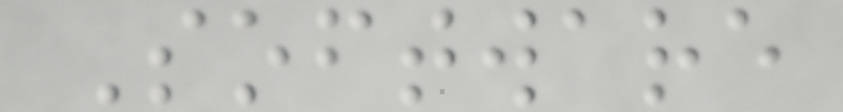Software
